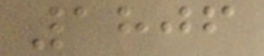1806
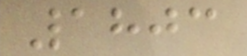1803
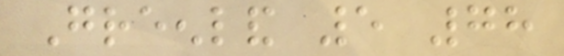Greenland 5 78
